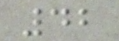42
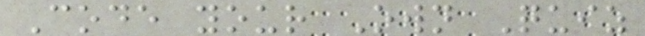Code your Own Quiz
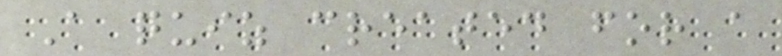A quiz created for a
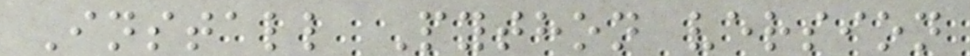Install Python version
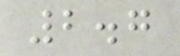2.7
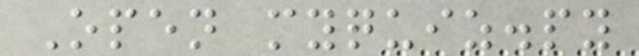Open myquiz.py
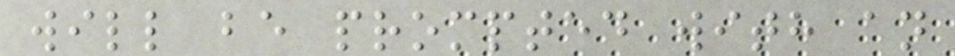will be prompted with an
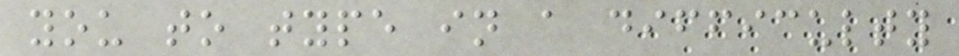you to type in a difficulty
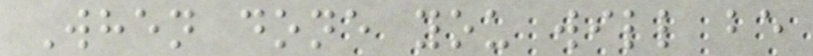When done you will be
